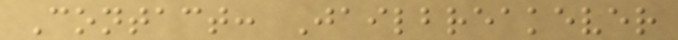Contact: Jailbreakever
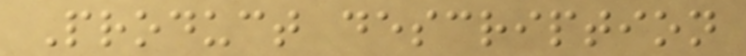Product description
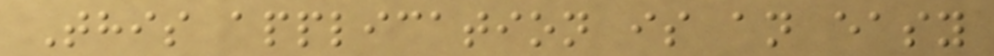This application is an easy
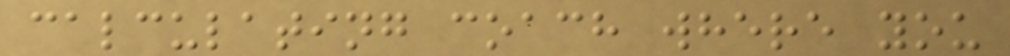calculating coach where you
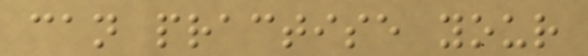can practise your
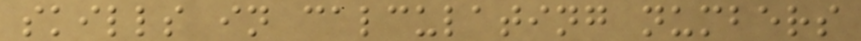skills in calculating numbers
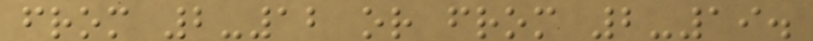from 2-12 or from 2-19.
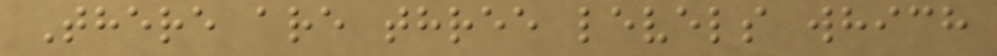There are three levels which
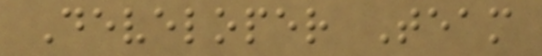Developer Team
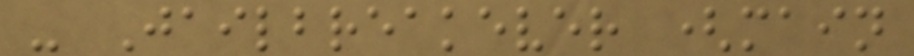- Jailbreakever (main
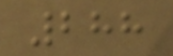288
